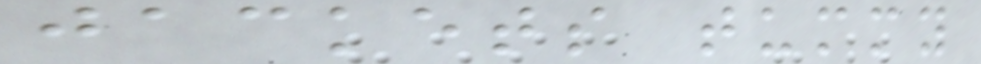jackets tummy
